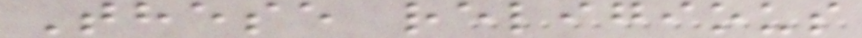These religious
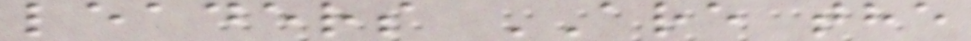leaders ARE the
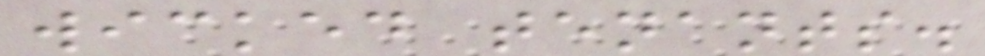wicked tenants.
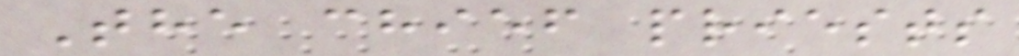The chief priests
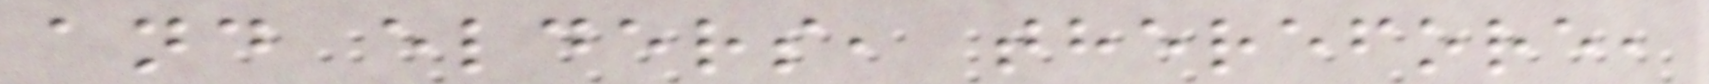and elders, therefore,
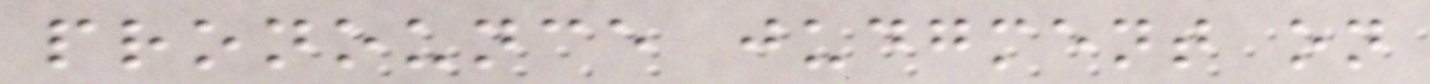pronounce judgment on
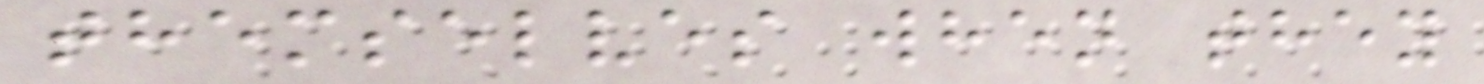themselves when they
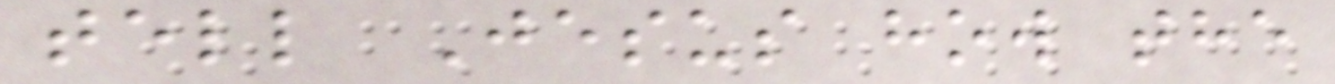tell Jesus how the
